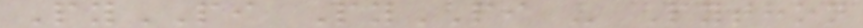PyPI PyPI - Python
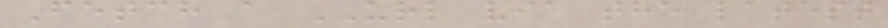Fetch a URL via the latest
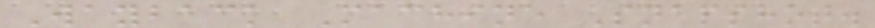Wayback Machine Snapshot.
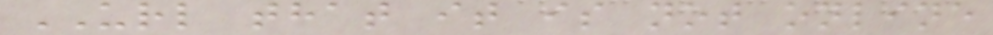URL that it is not online
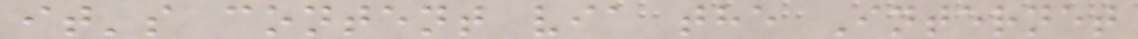it's content via the Internet
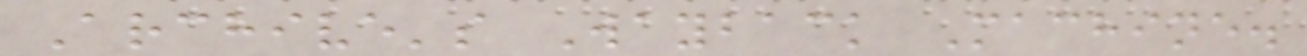Archive's Wayback Machine.
